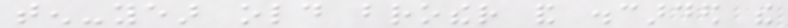ten-year old brother and discarded the
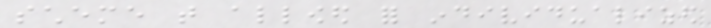scheme that allowed for individualized
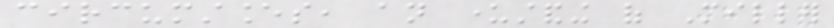circumstances, an understanding of Miller
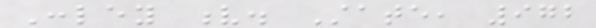Conley v. State, 972
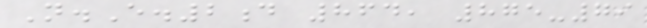N.E.2d 864, 875-79
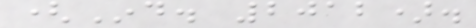(Ind. 2012).
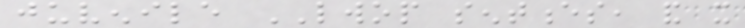juvenile LWOP sentences, and it
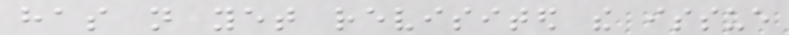has not yet revisited the issue
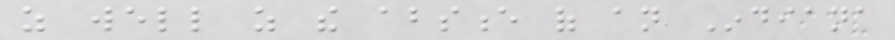as well as the absence of an Indiana
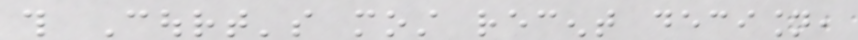this Court's most recent decision,
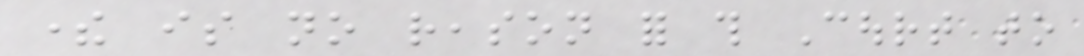there is no reason for this Court to
